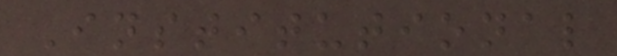Institutional
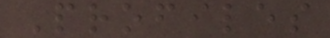Profiles
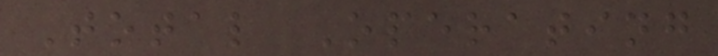Total Operating
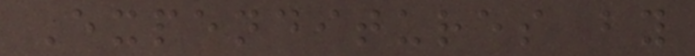Expenditures by
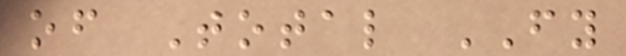of Total FY
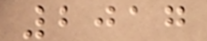2017
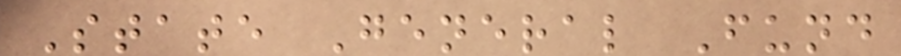State General Fund
